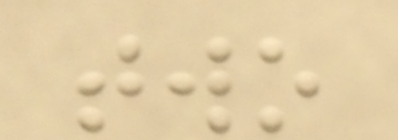two
